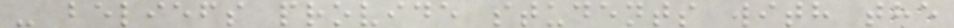- beliefs provide students with the
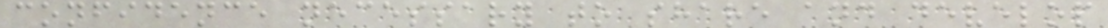confidence necessary to share and develop
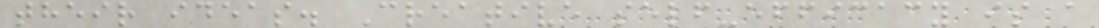their ideas. Creative self-efficacy is a
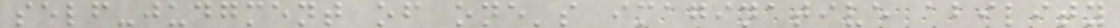self-judgment of one's imaginative ability
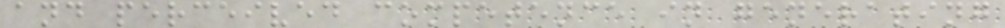and perceived competence in generating
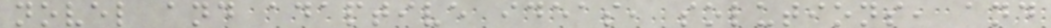novel and adaptive ideas, solutions, and
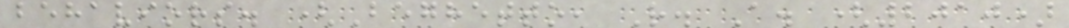behaviors. (Beghetto, R. A. (2010)
